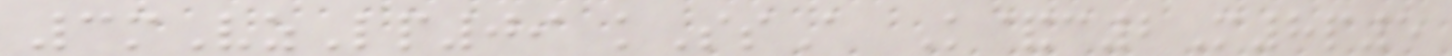3mVzLp09 kSsA K&c2M8p5
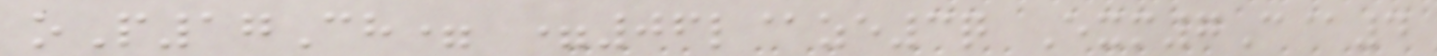oP17Ch= =06l@ze3q Exm7C@4
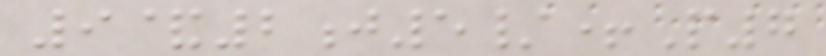9&2j5/+P7
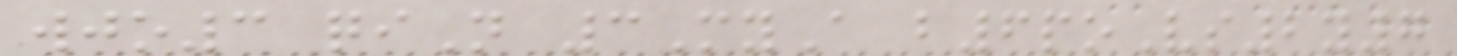wjo3 qiN 3MyA b6poVs2y7
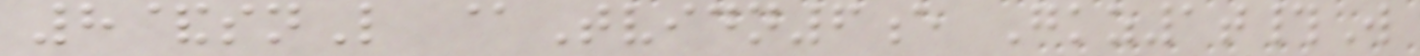8&snL @Tvidn6e Gkz1t#W
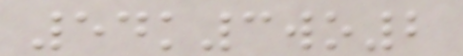54k3wo2
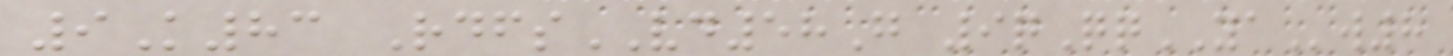9K83 RdfsVD58G 9qQqYAw8
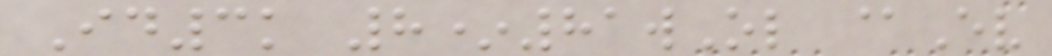Id3k 8*81wOl @Ev
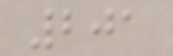201
